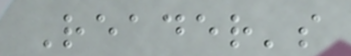Reader's
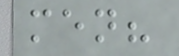men?
